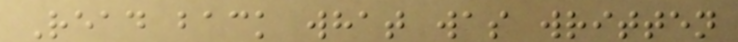Read back what was written
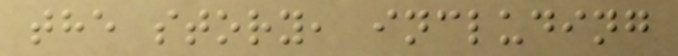the story, including
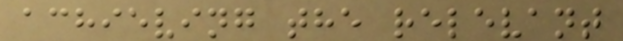achieving the relevant
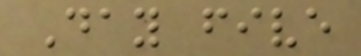Day five
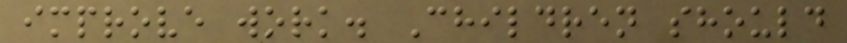improve work. Children should
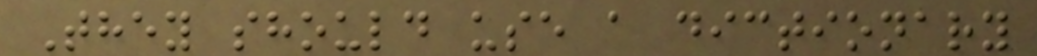They should use a dictionary
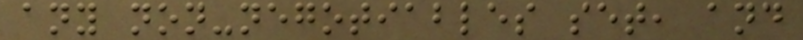any non-negotiables set, and
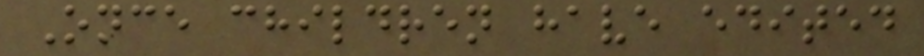Once children have edited
